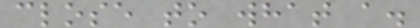close to what a.
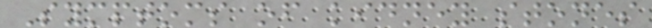Symptoms of kidney stones
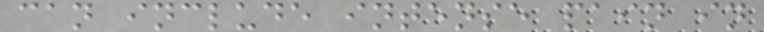can include intense pain in
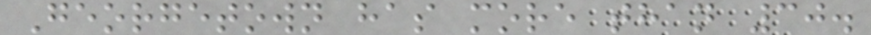Georgetown has more than 30.
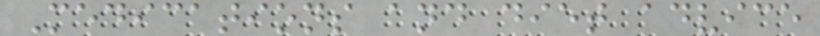Medications and diet advice
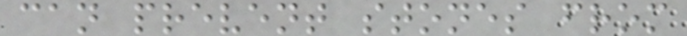can prevent stones from
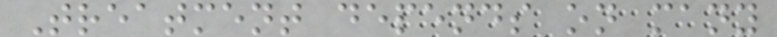Treatment depends on many
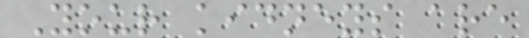Your kidneys are
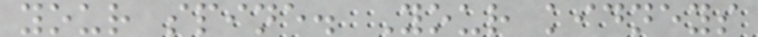your spine. Your kidneys
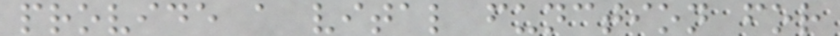provide a vital function for
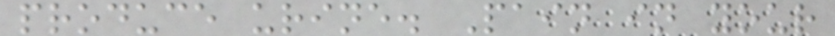produce urine. Pain in your
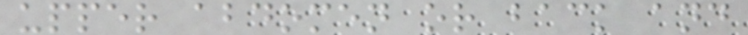upper abdomen or back and
